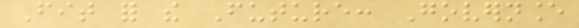Fit for the Future: Governance
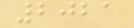2021
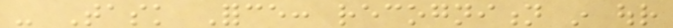- Task Force: recognition in our
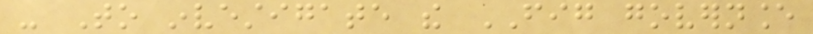- To investigate the FIG governance
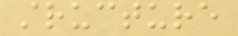structure
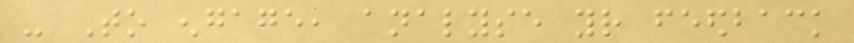- To engage, analyse your feedback
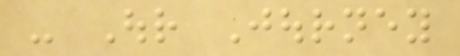- Our Journey
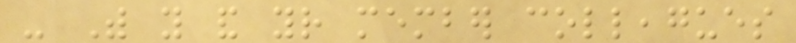- With you and your member colleagues
